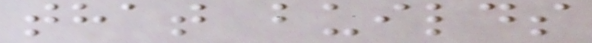that builds
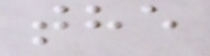the
